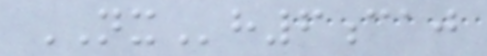NXh6caj
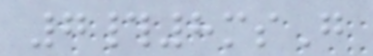7#8msG
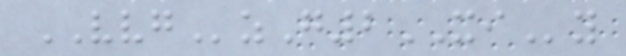VVGzG2XIy
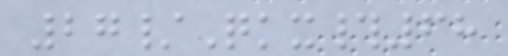27/Qkx#68
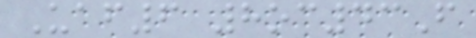Uaf6 8oc43F
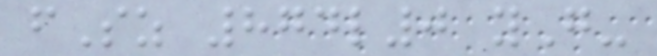fSz 874l0 yG-
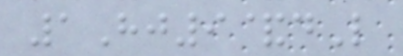1Hj9&dL
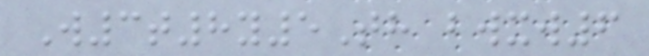W3t8y5Th bwxw6
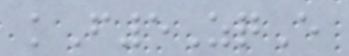kF5ZqE
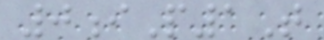0iP1T
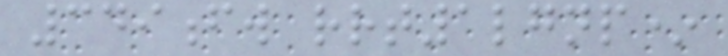349fw rrt1lgnp*
